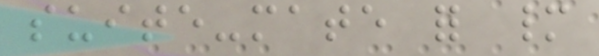suite-mate for many
